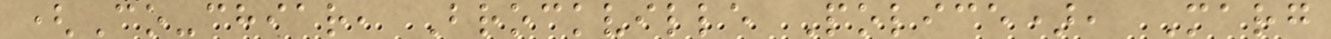(Co-chiar, Brockville Police), Marg
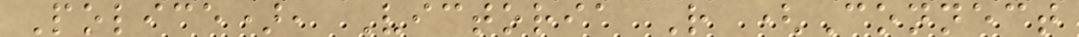Police), Victoria R (Connect
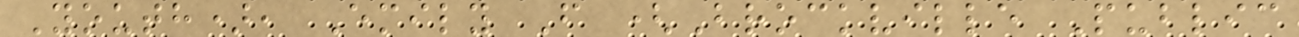Youth), Emily F (Brockville Public
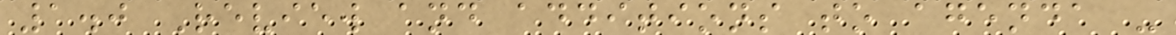1.0 Review and additions to agenda -
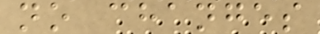no changes
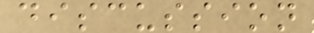discussion
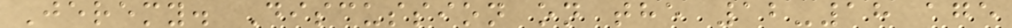Jeremy. Discussion on the 12-18 age
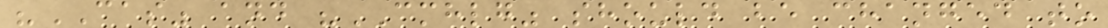"CAS" and "CMHLG" should be changed to
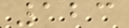123
